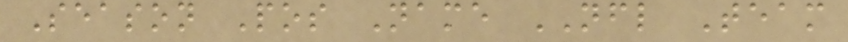Season Pos Name NFL Team
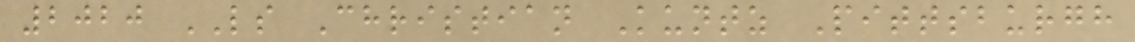2020 LS Christian Kuntz Pittsburgh
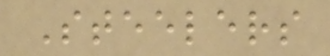Steelers
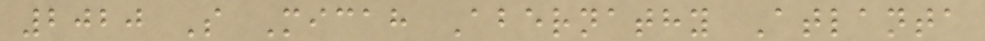2020 S Micah Abernathy Atlanta
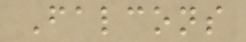Falcons
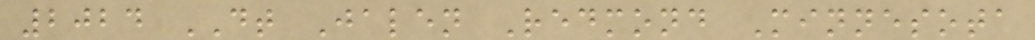2024 DT Jalen Redmond Minnesota
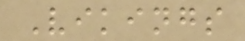Vikings
